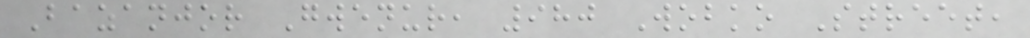Bazanjor Gwenur, 980 Wobko Street,
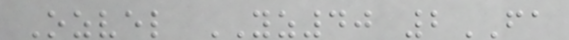Ozvel YZ40 2FA
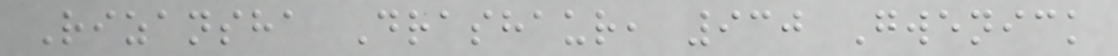Rizansha Drashaur, 930 Gwenick
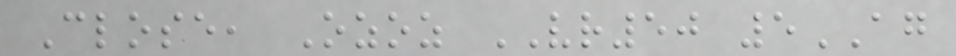Close, Ozoz VR50 5AG
